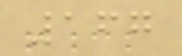167
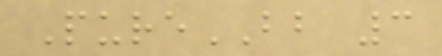PureBB 3
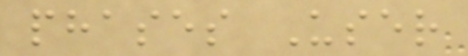phases User
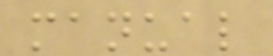manual
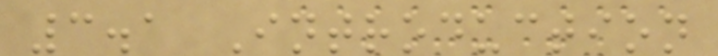3.1 Introduction
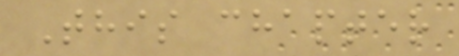This chapter
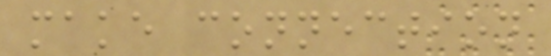make connection
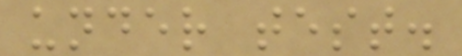under test.
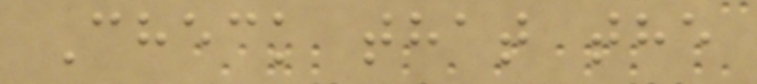Check that the
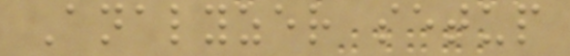Analyzer setup
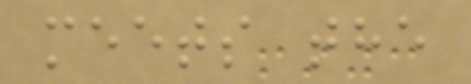meets the
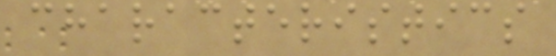characteristics
